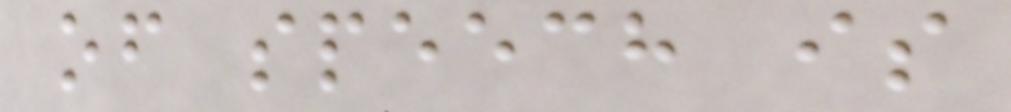of speech is
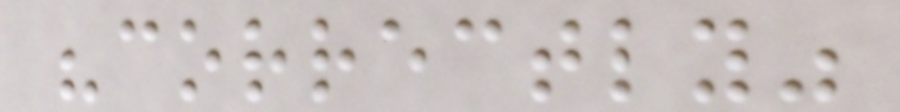"correctly"
